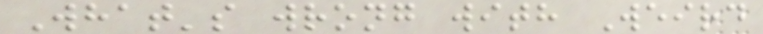What's wrong with Weird
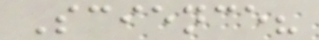Science?
